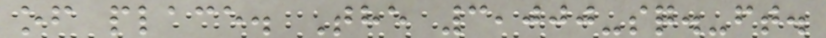of place. The 3,000-sq.-ft.
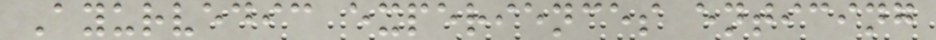Ayurvedic experiences enticing
